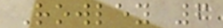Rowley 6
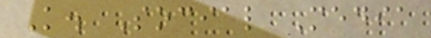K. Social Media
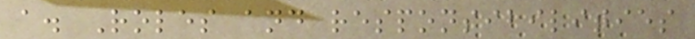a. Roles and responsibilities
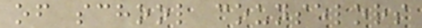of school counselors
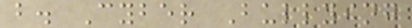b. Cyber Bullying
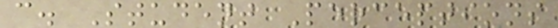c. Student Perceptions
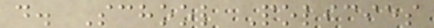d. School Policies
